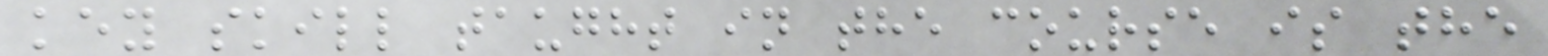key skill taught in the course is the
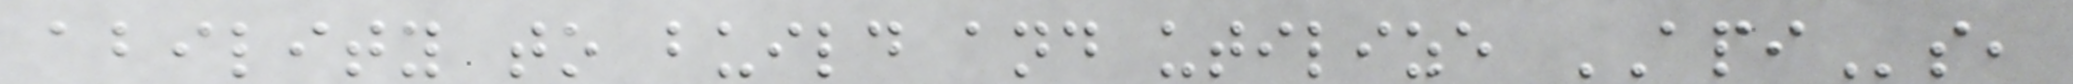ability to build and utilize APIs,
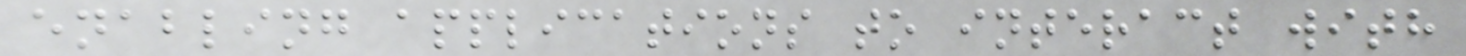enabling applications to interact with
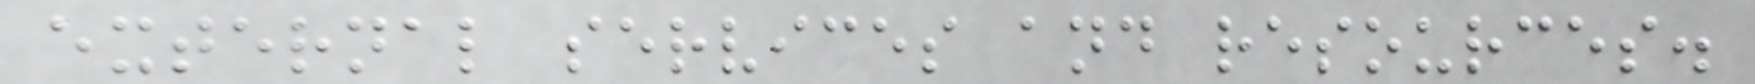external services and resources.
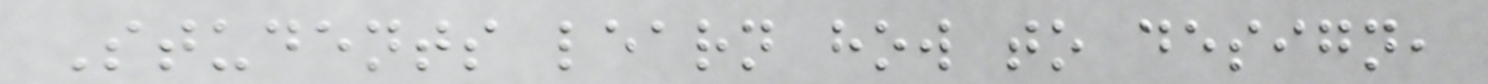Students learn how to design,
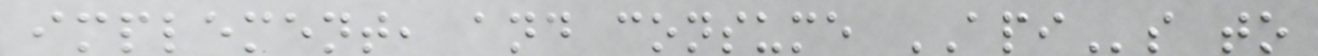implement, and consume APIs to
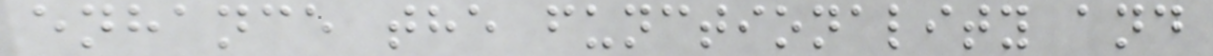enhance the functionality and
